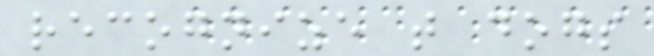recognize that dogs
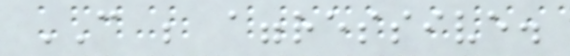CAN be aggressive.
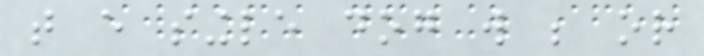that every single dog will be or
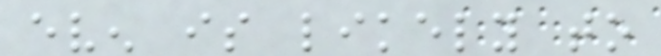even is likely to
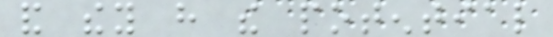and they have the potential
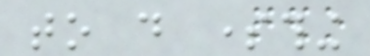to do something
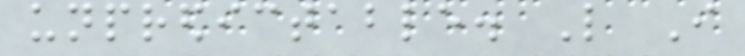unpredictable. Like I
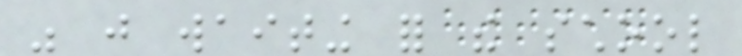was just waiting for the school
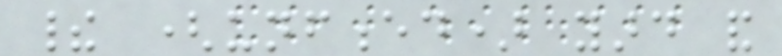their (unfenced) yard and
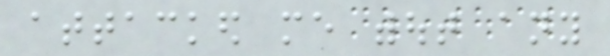attacked me without any
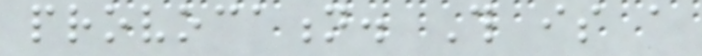provocation. This is a
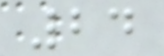24
